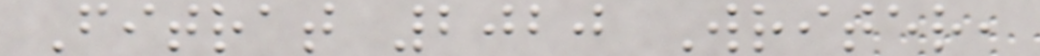Fitrat 2020 Writer,
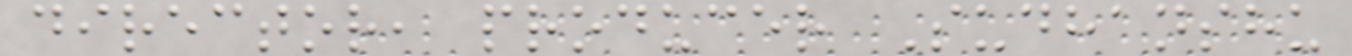director, producer Sudhanshu
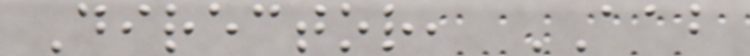Director, AAB
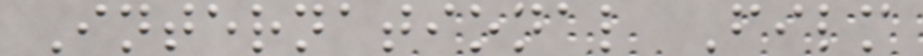International Film
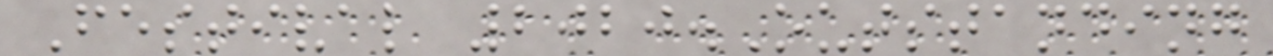Festival 2020.Outstanding
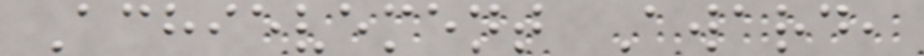Achievement Award,
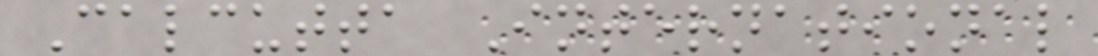Calcutta International
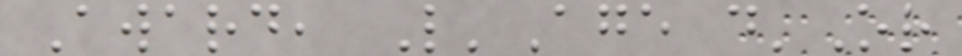Award, L'Age d'Or
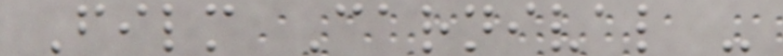Film Carnival -
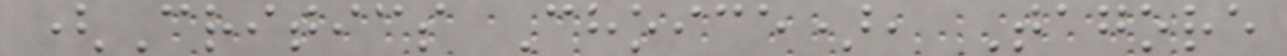(Critics Choice), Tagore
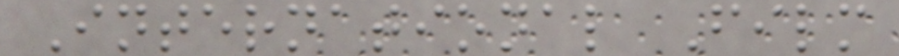International Film
